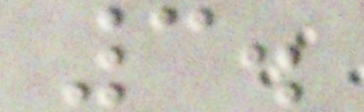3.
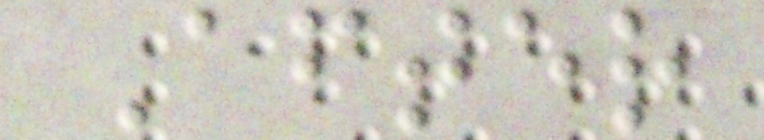After
